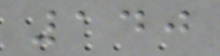140
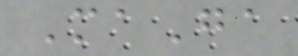MaGa
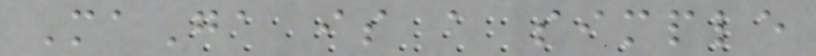MaGa is a simple
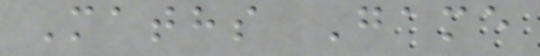Maths Game
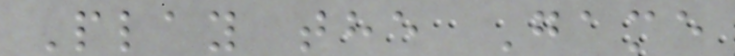Play the Game
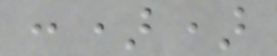:))
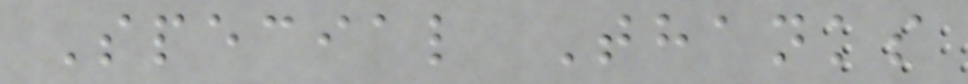Special Thanks
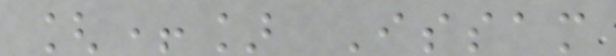[+] Issam
